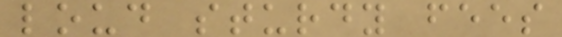loud sturdy fees
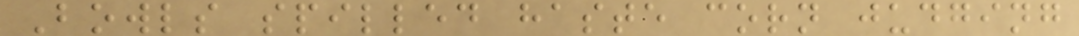Bowls spilled haste corn judging
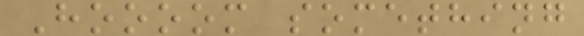Hoooom something
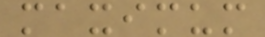maximum
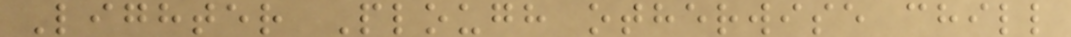Lighter Plough otherwise chill
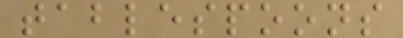tablespoons
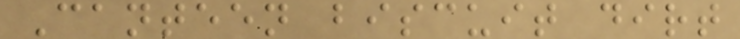Canteen biscuit dirt
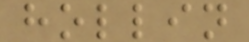hollin
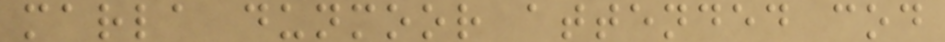marla dunmoor attended cod
